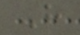H
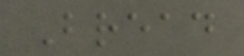Bread
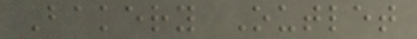Bakery Outlet
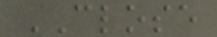CLOSE
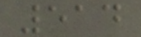514
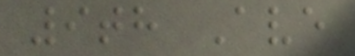9th Ave
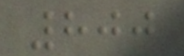800
